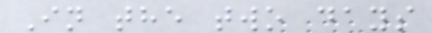In the two days
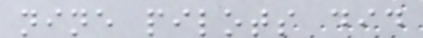nine pilots did
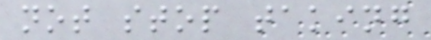not stop taking
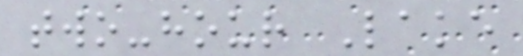two-hour Lake
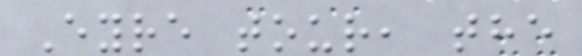Eyre tour, the
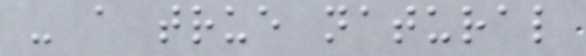- a true natural
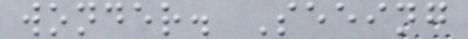wonder. Seeing
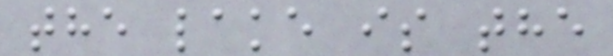the lake is the
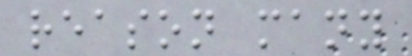reason many
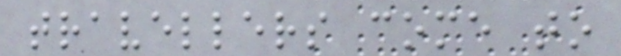travellers come to
